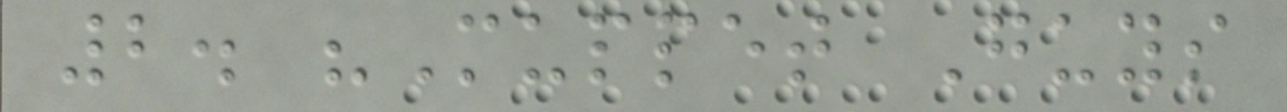2. "Muppet Guys
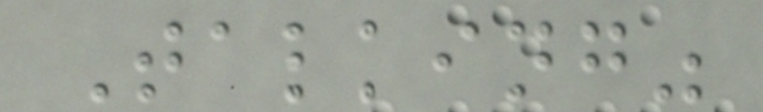Talking"
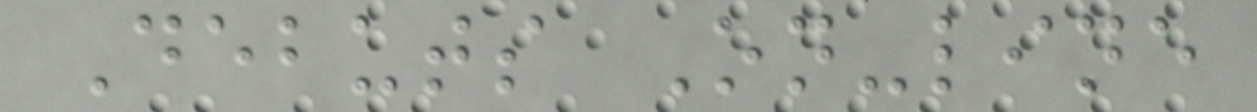Debuts On-line
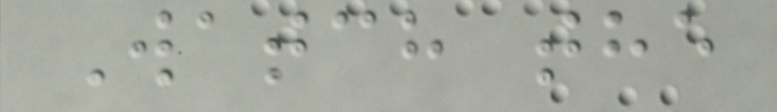Watch the
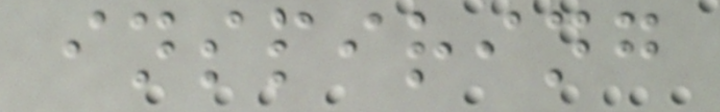inspiring
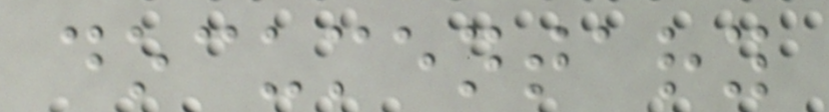documentary
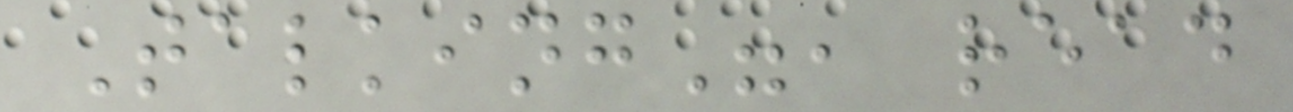Talking", read
